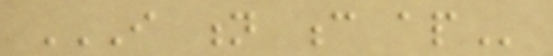I N C AP
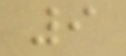9
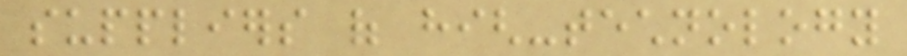suppliers of high-technology
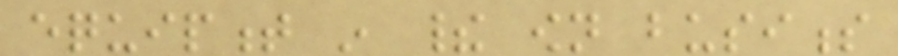equipment in their own business
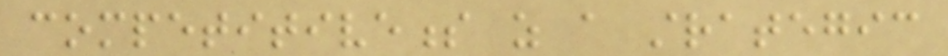competitiveness as a strategic
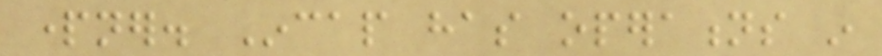partner. Incap has operations in
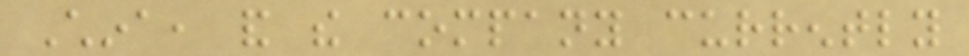China, and the company currently
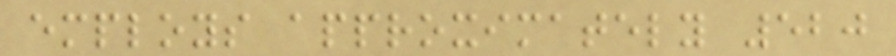employs approximately 520
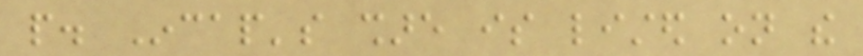people. Incap's share is listed on the
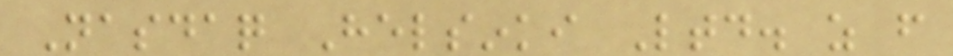Nasdaq Helsinki Ltd. as from
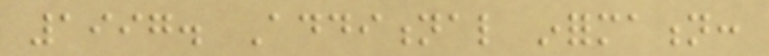1997. Additional information:
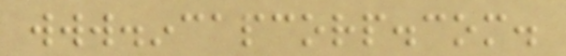www.incapcorp.com.
